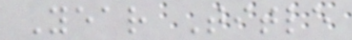Year Title
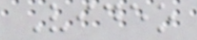Video
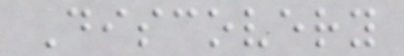Discovery
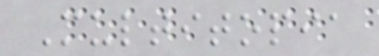Multitopia
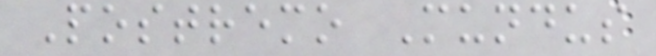Postremo Mundus
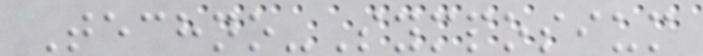Techno-Symposium
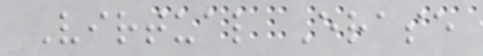Virtual Erase
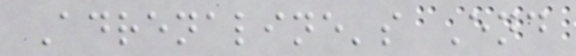Adrenaline's End
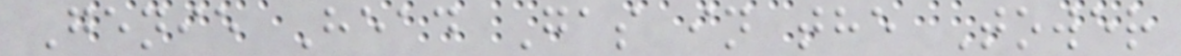Genie Head Gas in the Tower
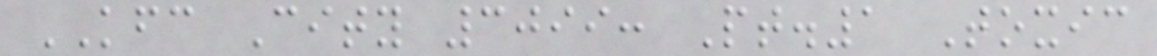KFC City 3099: Pt.1 Toxic
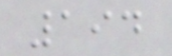194
